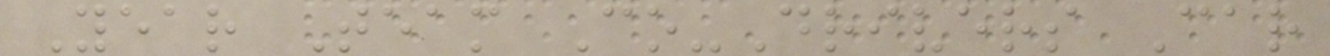Year Team Co-Drivers Car
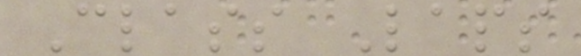Class Laps
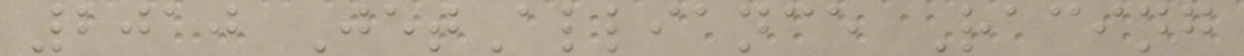2010 JetAlliance Racing
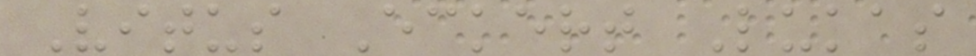Vitus Eckert Lukas
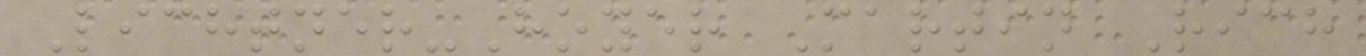Lichtner-Hoyer Martin Rich
